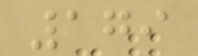179
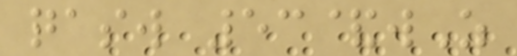qasw 53&wZ
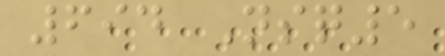694 Nsq5
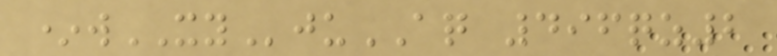*wXYjuAQ 496qz2
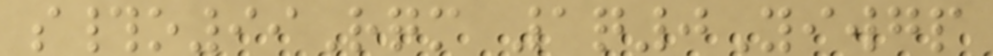s#o99Rqm 1q0Yiwgp
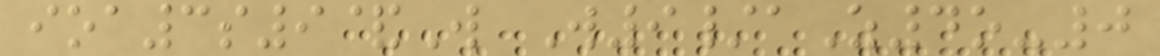ioa3s9&W W9/aZ4o-0
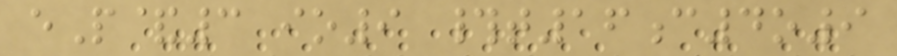eP&3 io9 #t16c4o9
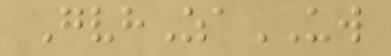GvhZaUW
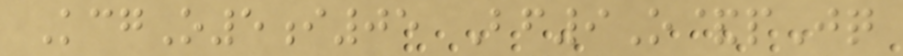KcgO5i05 Bf9O&pJq
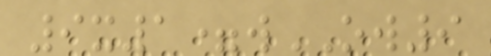9x1=wOW9
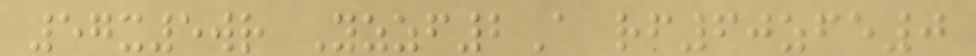57x5wr Yzzf2A rf60zfe0
